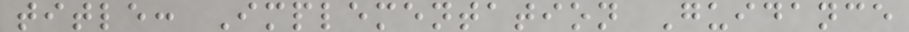title: Implementation Guidance
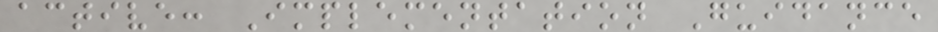active: Implementation Guidance
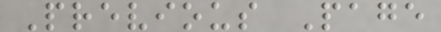Previous Page
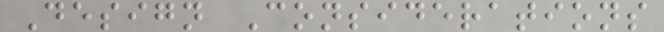Design Considerations
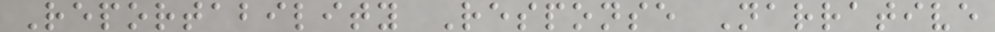Reportability Response Narrative
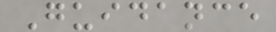Guidance
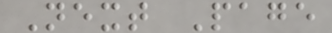Next Page
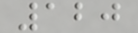120
